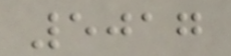5017
